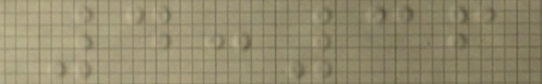4:36
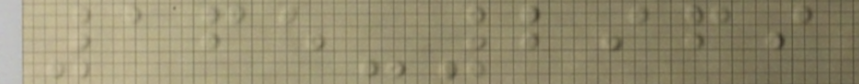165-2969
